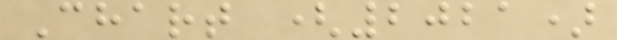Chart (2021)
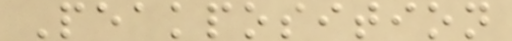Peakposition
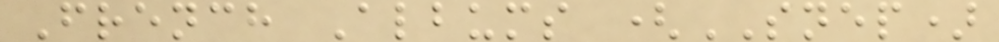French Albums (SNEP)
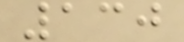130
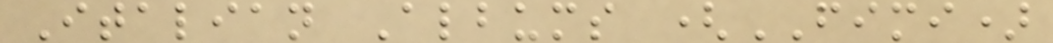Italian Albums (FIMI)
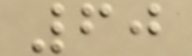60
